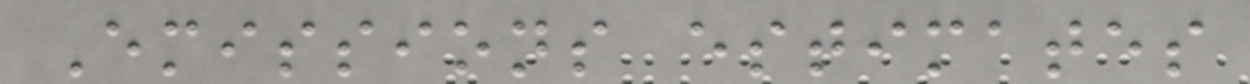Emissions estimates
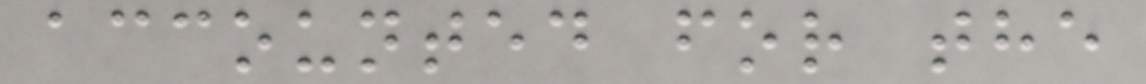accounted for the
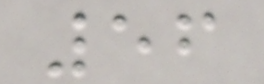56
